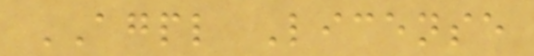AGPL License
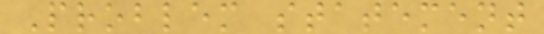Problem statement
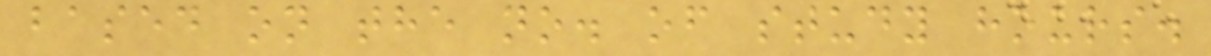based on the no. of study hours.
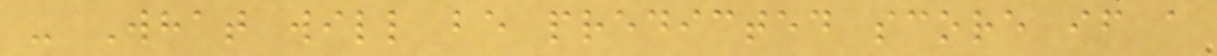- What will be predicted score if a
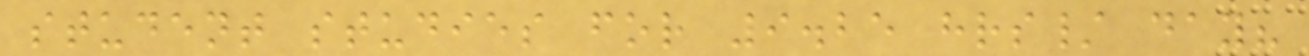student studies for 9.25 hrs/ day?
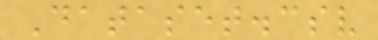Dataset.csv
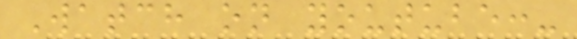Watch on youtube:-
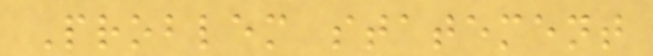Problem statement
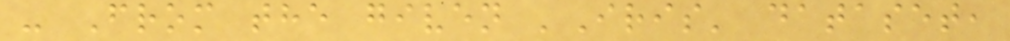- From the given 'Iris' dataset,
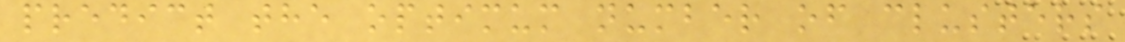predict the optimum number of clusters
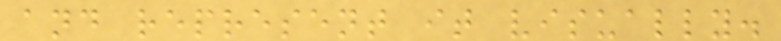and represent it visually.
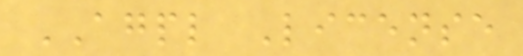AGPL License
